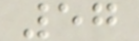57
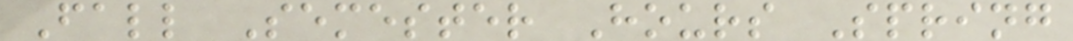Fall Semester Hours Spring
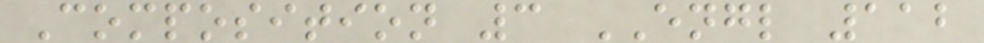Composition 3 ENGL 112
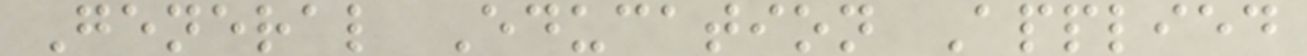General Education Applied
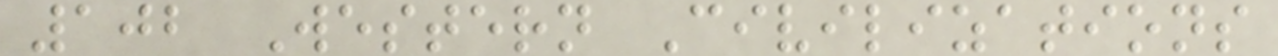102 Western Civilizations
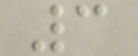3
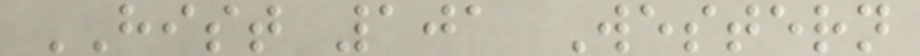HIST 101 Western
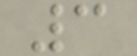3
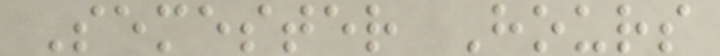Semester Hours
